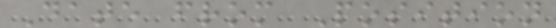Date from Position
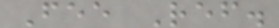Fee Ref.
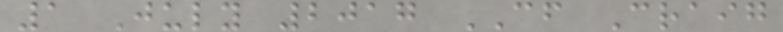1 July 2017 CF Craig
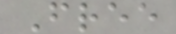Free
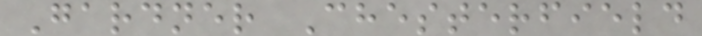Gardner Chesterfield
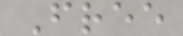Free
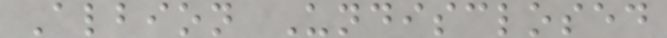Albion Undisclosed
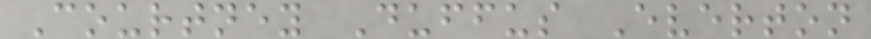Courtney Duffus Everton
